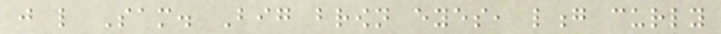just like Sam. Big brown eyes, long curly
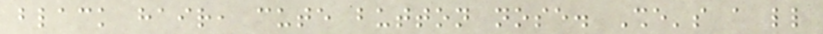black hair, cute button nose. She's a little
